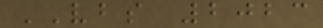VBS 2023
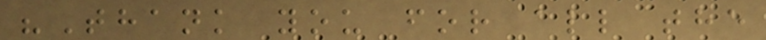"Thank you for all the
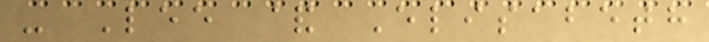- Lee & Elisabeth
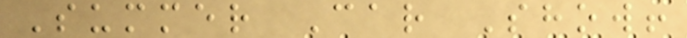Summer Car Show!
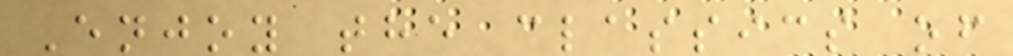Enjoy the classics of
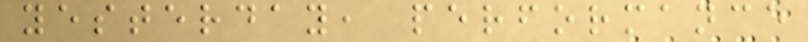yesterday, performance
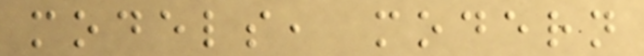models, modern
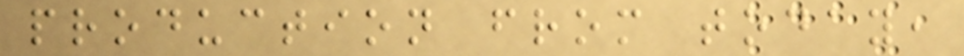production from today,
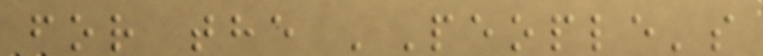for the 'People's
